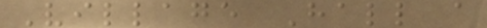Village Hall a
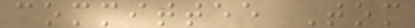committee Tom
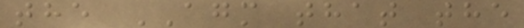the AGM that the
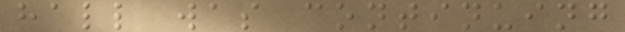hall was continuing
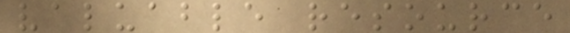valuable resource
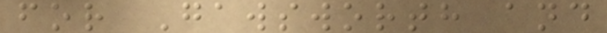for Gawsworth and
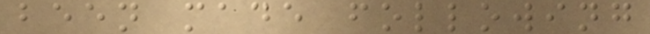been made following
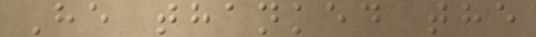He thanked the
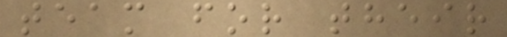team for their
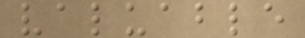valuable
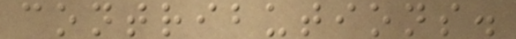contributions.
